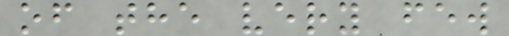of the very few
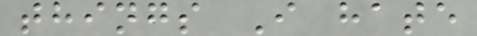things I hate
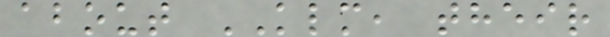about KLM, their
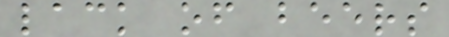lack of beers
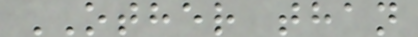OTHER than
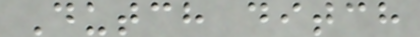Dutch ditch
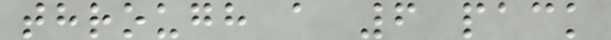through a 6 pack
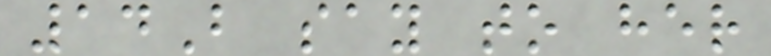14B say to her
